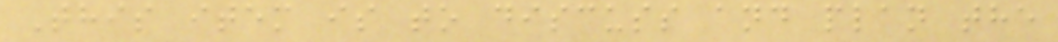This item is to discuss and plan the
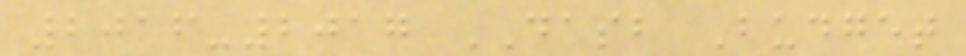2016-2017 DASB Budget
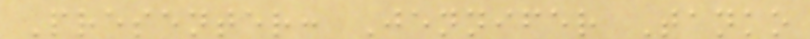Presenter: Jennifer Tanko
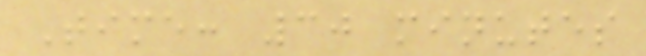Time: 30 minutes
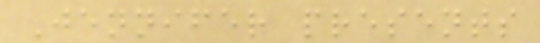Jennifer presents
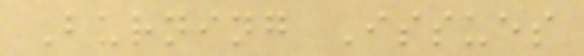Burning Issues
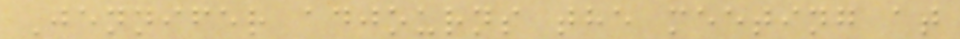Jennifer adjourns the meeting at
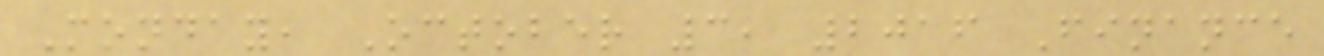Monday, October 3, 2016 Finance
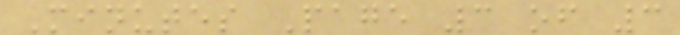Minutes Page 3 of 3
